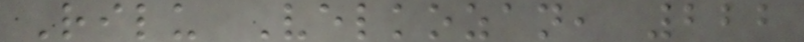Rilu Velkozan, 222
